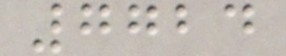7724
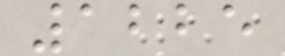1225
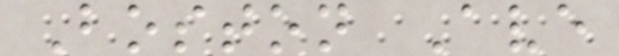Boston Ave
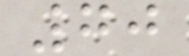70
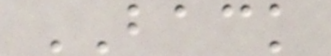BACK
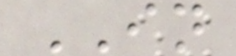IN
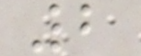2
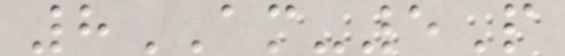8AM-5P
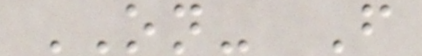ON- F
